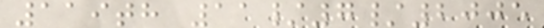119th 11/7/2005
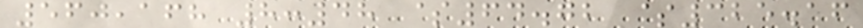560,168 8:48 $64.72 $325.16
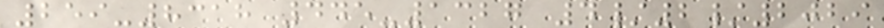259-8318 445-1327 4/2/2029
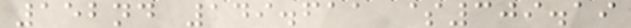152nd 149.611 $309.19
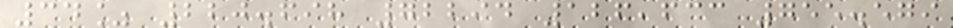34% 220.698 72294 126,633 755.579
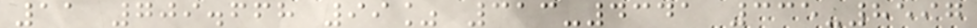11 709.668 99% 313-4341 335-8597
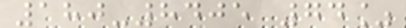180-8405 74%
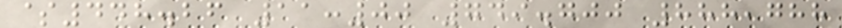$448.26 11:00 749.700 888,788
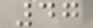47
